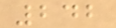242
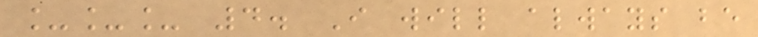___ 4. I will always be
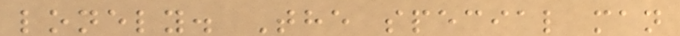lonely. The special man
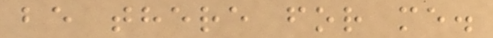be there for me.
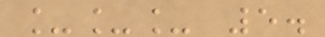___ 5.
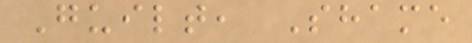Guilt, Shame
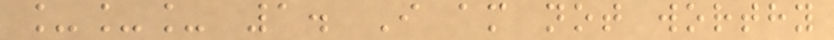___ 1. I am not worthy
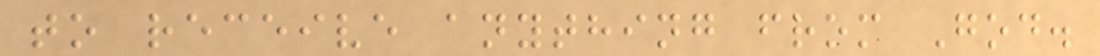to receive anything from God.
